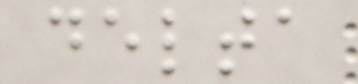delta
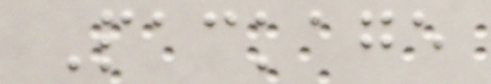Package
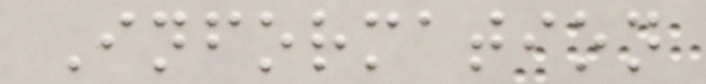Information
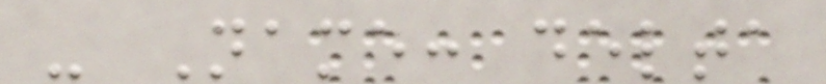- Name: delta
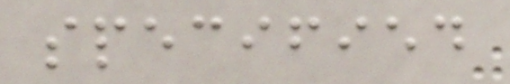specified
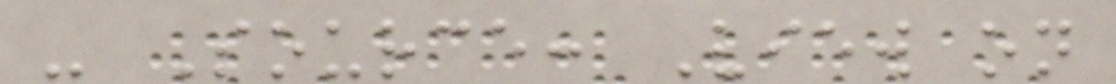- Source: View on
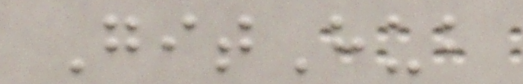GitHub
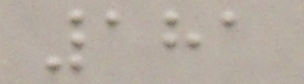181
